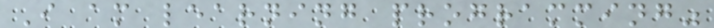I am learning programming"
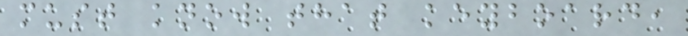must know that keyboard,
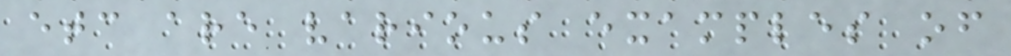etc are various examples of
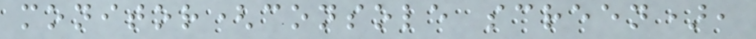monitor(console screen),
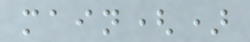main()
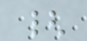{
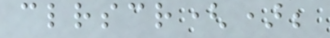clrscr();
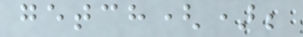getch();
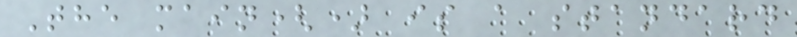The main() is a standard
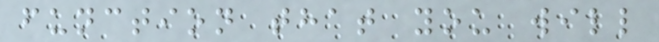function that you will
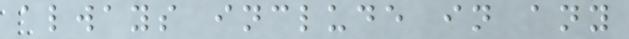always include in any
